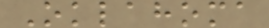Oklahoma
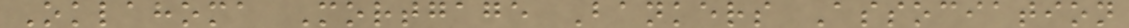Oklahoma Mortgage Bankers Association
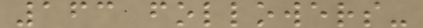163 followers-
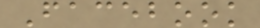Facebook
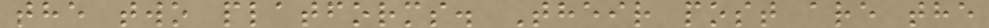the two platforms. Their post are the
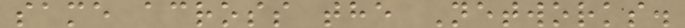same across the Networks.
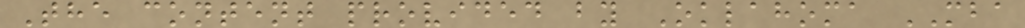The content provided by Oklahoma MBA
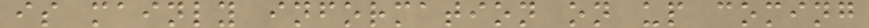is mainly information on up coming
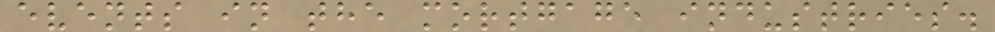events in the mortgage industries.
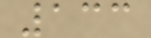133
